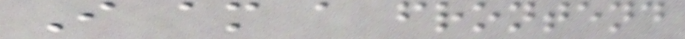I am a frontend
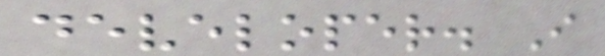developer. I
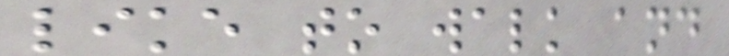like to walk and
